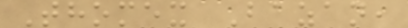Thomex Bazan,
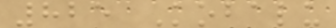825 Kobalu
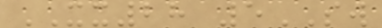XX28 5SW
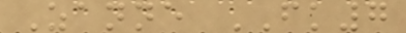Zanne FK7
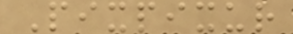Pixpixur
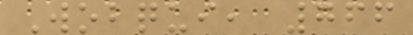Wobqui, 766
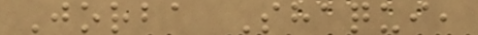Jorba Shaqui,
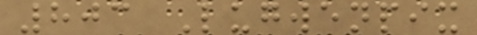803 Lugwenpix
